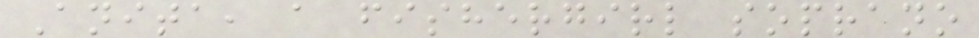Anita, a fishergirl soprano
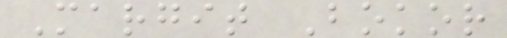Margit Bokor
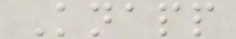Knapp
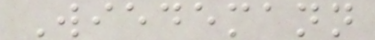Wiedemann
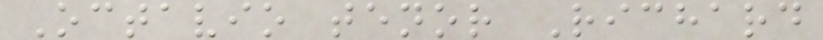Octavio tenor Richard
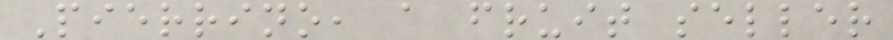Pierrino, a fruit seller
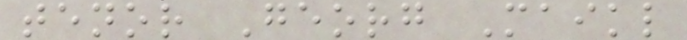tenor Georg Maikl
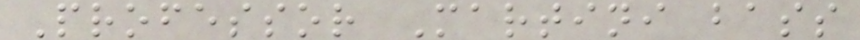Professor Martini bass
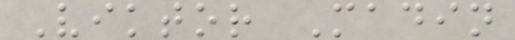Viktor Madin
